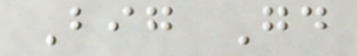Big Good
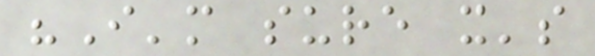"I'm sure it's
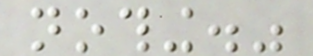nothing."
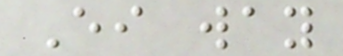Either way
